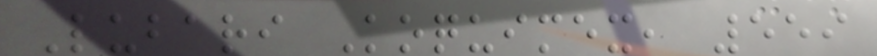Lubari Koquimex, 559
